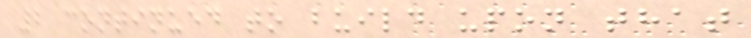2 continued to build upon that
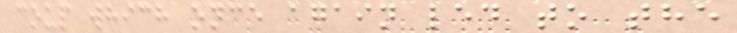coup which once again led to the
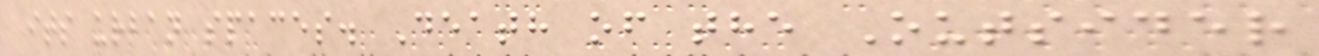its urban spaces. Death of the Outsider
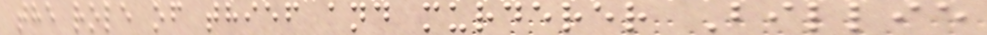the role of thief and murderer Billie
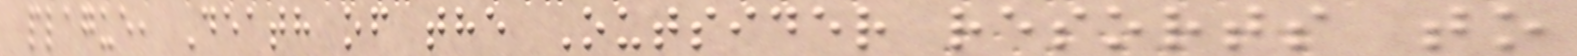plague, Death of the Outsider resorts to
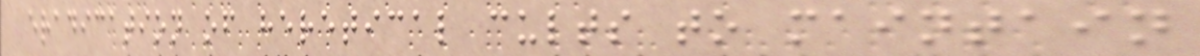eradication of heretical cults to maintain
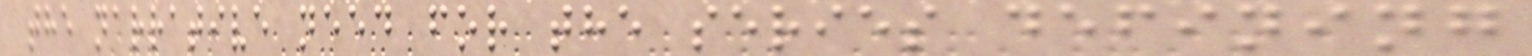the narrative need for the series defining
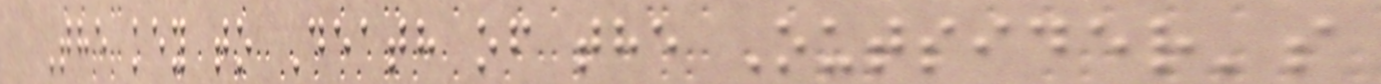The key to Death of the Outsider's
